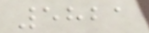5821
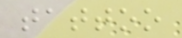tattoo
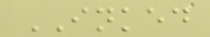INKED
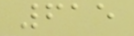615
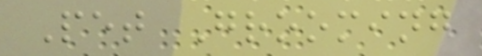Pet Grooming
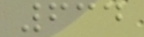634
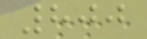800
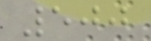500
